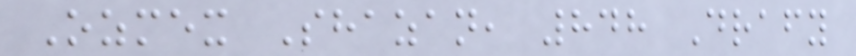Ozmex Shazan, 848 Drafy
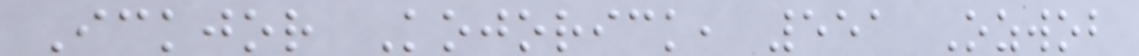Ickjor Kojorick, 551 Ozwob
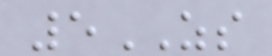5ZS
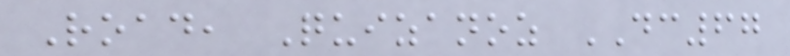Road, Quizanoz DC67
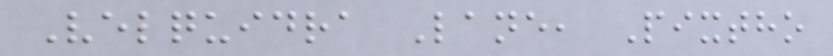Velquidra Lane, Pixtho
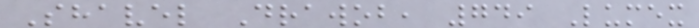Shavel Drawob, 749 Lumex
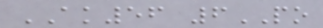AK56 6PO
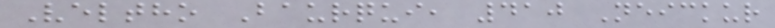Veltho Baurqui, 410 Neickur
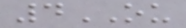4OU
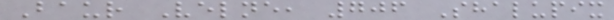Baur Velne, 706 Shalupix
